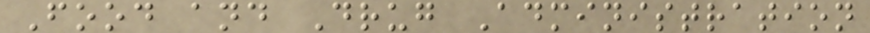Food and Drug Administration
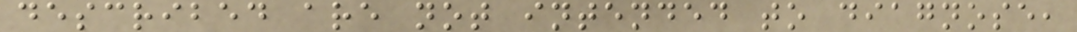described are not intended to diagnose,
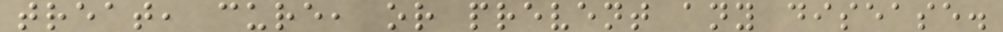treat, cure, or prevent any disease.
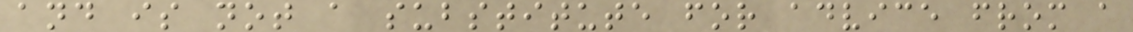and is not a substitute for advice from a
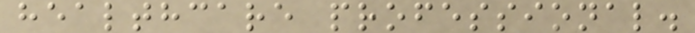healthcare professional.
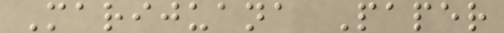Marijuana Paper
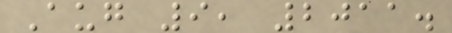Aug 9, 2011.
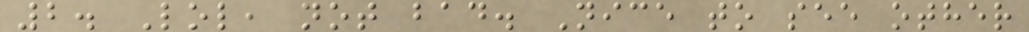2. Lol, not bad. Nice to see other
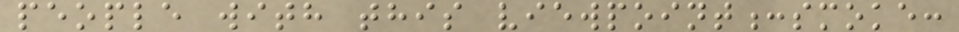people with this viewpoint:smoke:
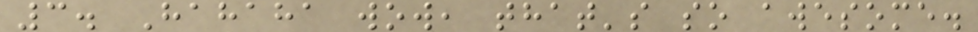3. Hahaha wow, that's so awesome.
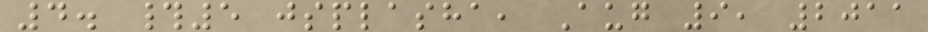4. #5 jsplasha, Aug 9, 2011
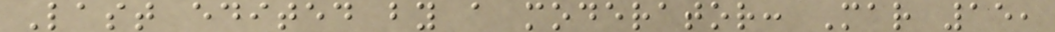Last edited by a moderator: Mar 15,
